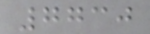7730
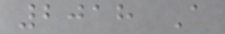2018 A
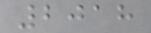2018
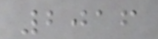2016
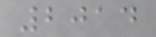2014
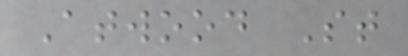Atwood St
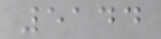5144
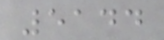5144
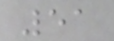51
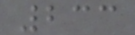233
